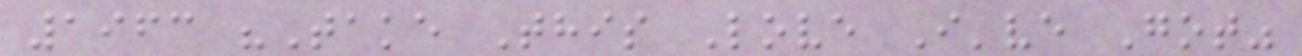1963 "Take This Love I've Got"
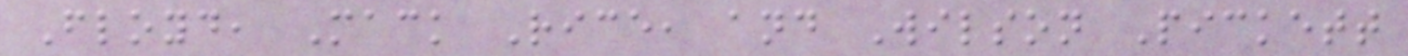Floyd, Mack Rice, and Wilson Pickett
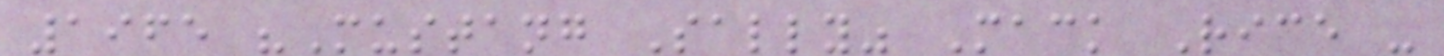1965 "Mustang Sally" Mack Rice -
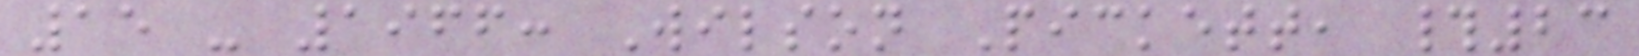15 - 1966: Wilson Pickett, #23
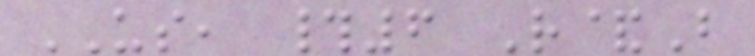US, #6 R&B
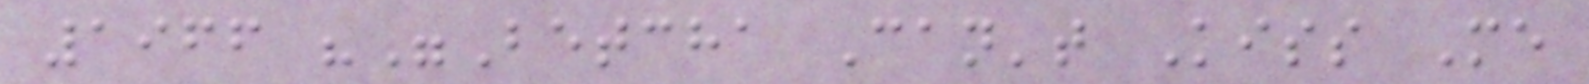1966 ""Betcha Can't Kiss Me
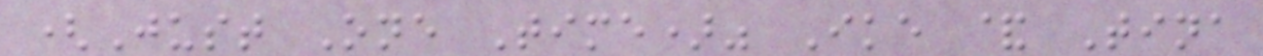(Just One Time)" Ike & Tina
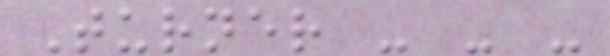Turner - - -
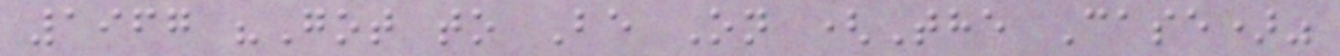1967 "Got to Be On (The Case)"
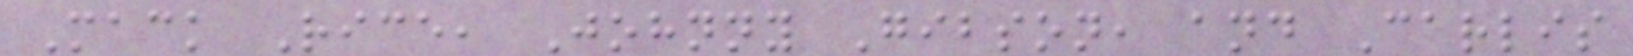Mack Rice, Johnny Gibson, and Carlis
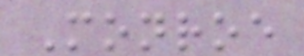Monroe
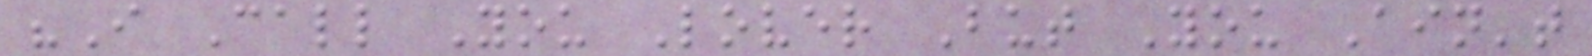"I Call You Lover But You Ain't
